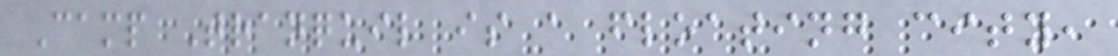Camp Tranquil is a floating city,
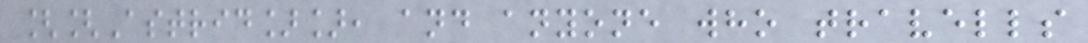[[Astrid]], and anyone who travells
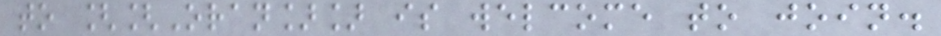to [[Oran]] is welcome to join.
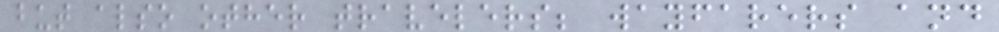but also other travelers; wayfarers and
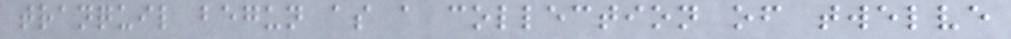tranquil begun as a collection of twelve
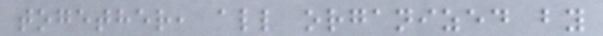together, all organized by
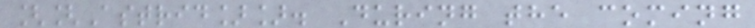[[Astrid]]. During the coming
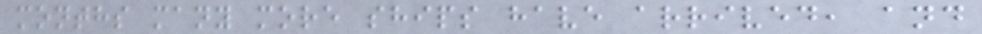months many more ships have arrived, and
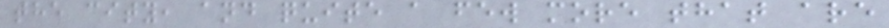the city, and quite a few more that are
